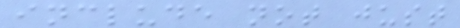include not just
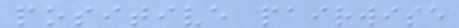positive pairwise
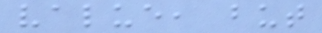value, but
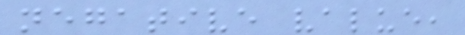negative value,
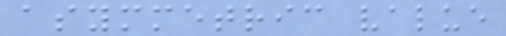asymmetric value
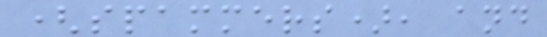(spammers), and
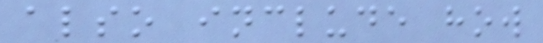also include how
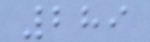289
